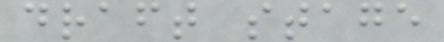draft stage
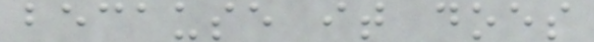because it does
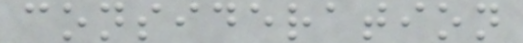consideration
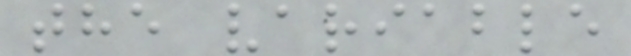the variable
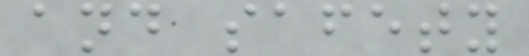and safety
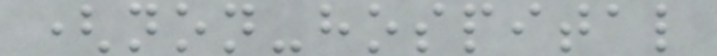(non-hospital
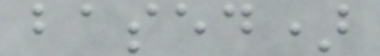based)
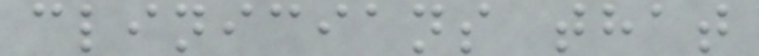clinicians that
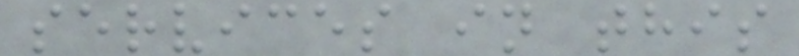services in this
